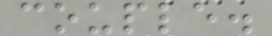couple.
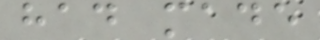had made
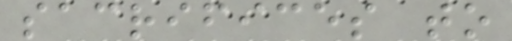sacrifices to
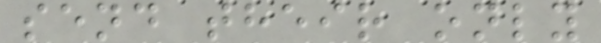send their only
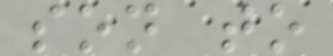son to
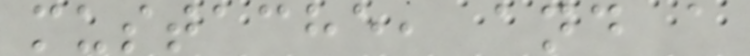mustache, and a
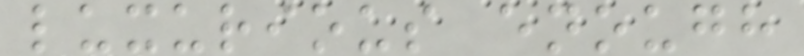luxurious enough
